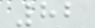82
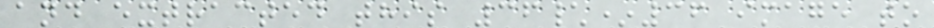and extracted this 36\*36 image to
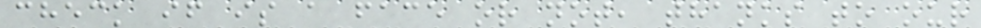check if is a face or not, thanks to our
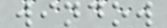window
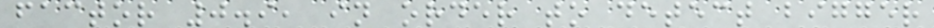factor 0.9, in order to detect bigger
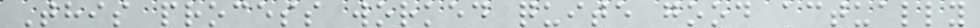This process worked quite good actually
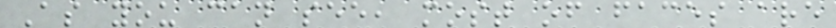As you can see, most of faces are
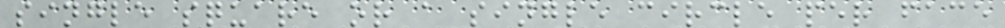single square or a single circle per face
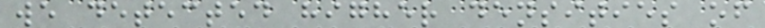we detected higher densities of
